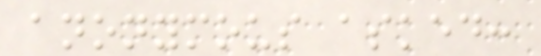anonymous asked:
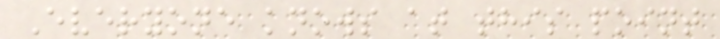Everyone knows at this point
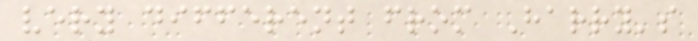very different from Harry's
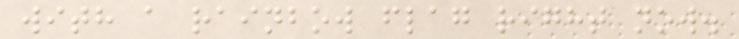with a rainbow flag right now.
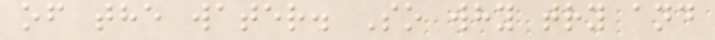of the water. So why try and
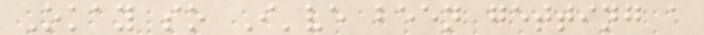Okay so I've been getting a
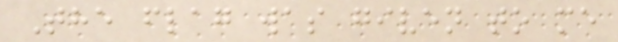The flag was given to me
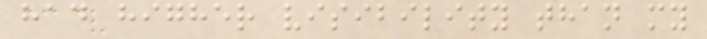had higher visibility than my
